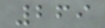269
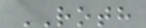ROTH
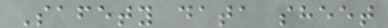Safety data sheet
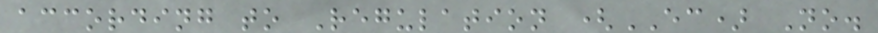according to Regulation (EC) No.
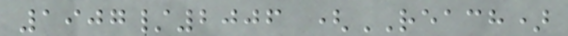1907/2006 (REACH)
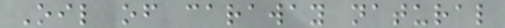Oil of caraway natural
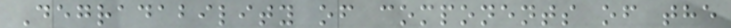Degradability of components of the
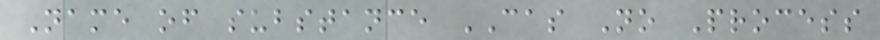Name of substance CAS No Process
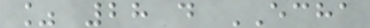% 28 d ECHA
